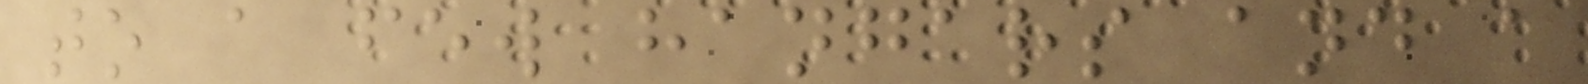to a few hangars and a
